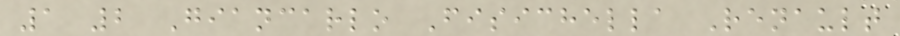1 2 Giancarlo Fisichella Renault
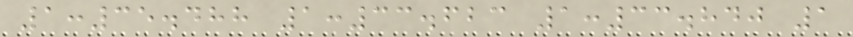1:35.488 1:33.623 1:33.840 1
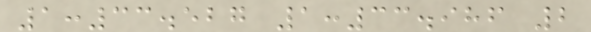1:33.527 1:33.986 2
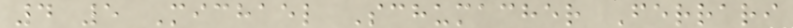4 5 Michael Schumacher Ferrari
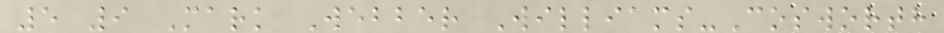5 9 Mark Webber Williams-Cosworth
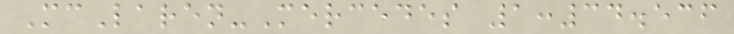McLaren-Mercedes 1:34.536
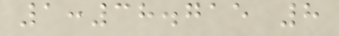1:38.715 8
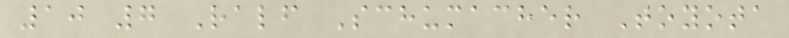10 7 Ralf Schumacher Toyota
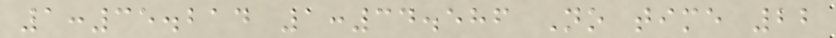1:35.214 1:34.586 No time 22
